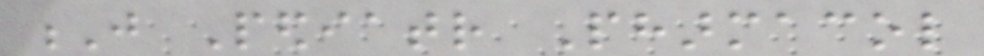J Pediatr Pharmacol
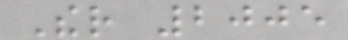Ther 2005
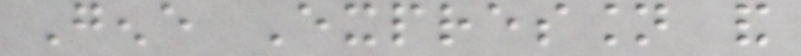Gene Expression and
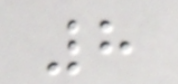8
